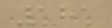181
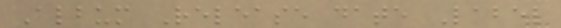Album Release date Label
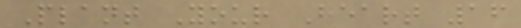Plant Your Heart 16
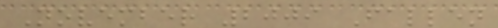November 2009 Fallen
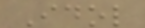Idol
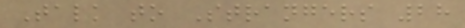Talk to Strangers 28
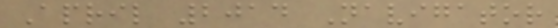April 2014 Navigator
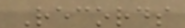Records
